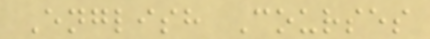English Courses
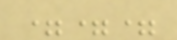===
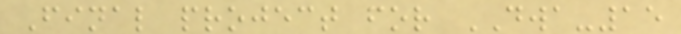Final project for DWA-15
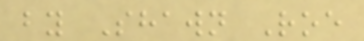by Shawn Roe
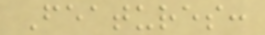Features:
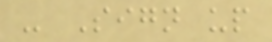- Sign up
